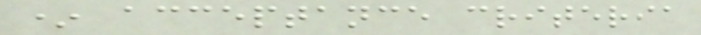* acceptance criteria
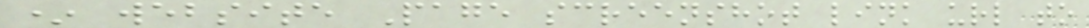* website Page screenshot link url to
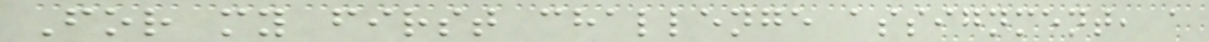For my first challenge assignment, a
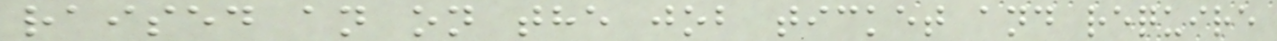raised an on the job ticket and require
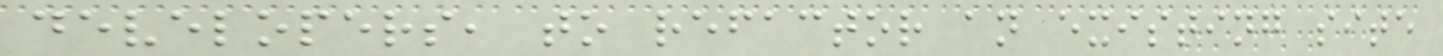developers, to refactor an existing site
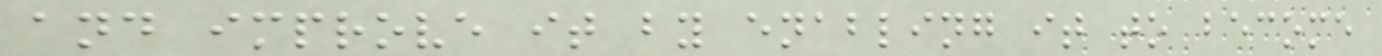and improve it by enabling it to become
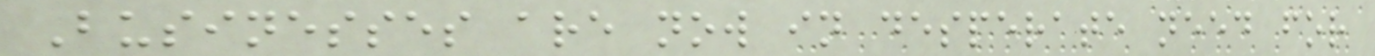Businesses are now in desperate need for
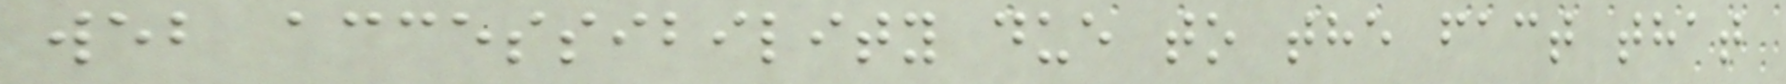web accessibility due to the fact that
